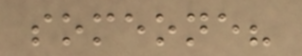someone?
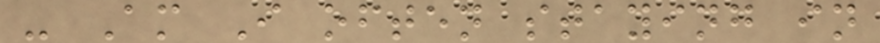- Am I often staying in
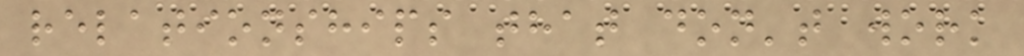relationships that don't work
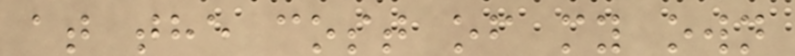at the cost of my own
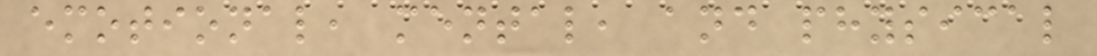emotional, mental, and physical
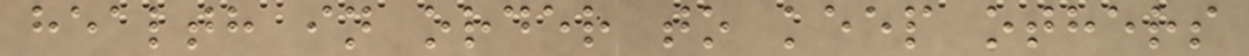health in order to keep others
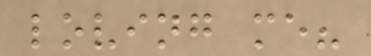loving me?
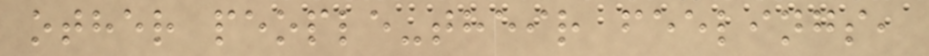other people-their feelings,
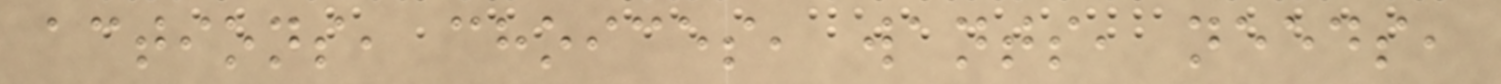actions, choices, wants, needs,
